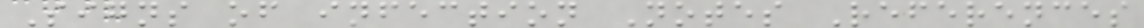Signs of infection Notes References
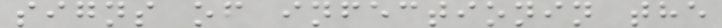signs of infectionin the
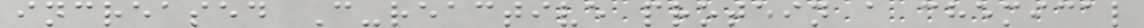increased C-reactive protein a chemical
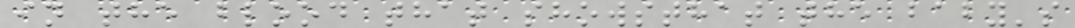in the blood that showsthat the baby's
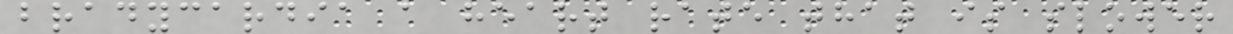bradycardia a heart rate that is slower
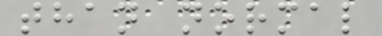than normal
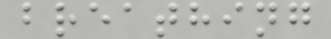breathing
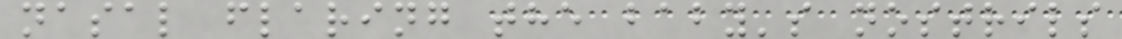nasal flaring the baby's nostrils
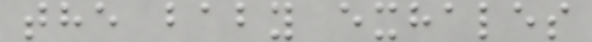the baby exhales
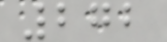272
